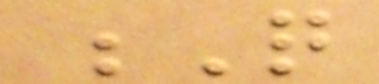Q
